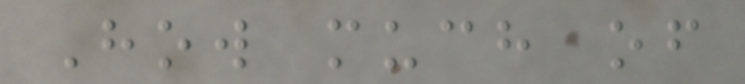How much of
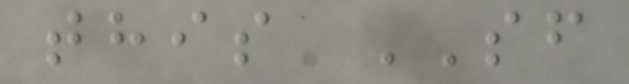this SF
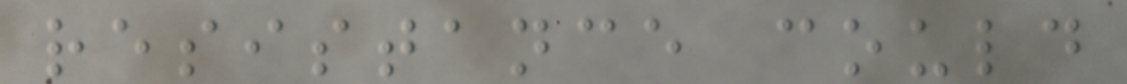resistance could
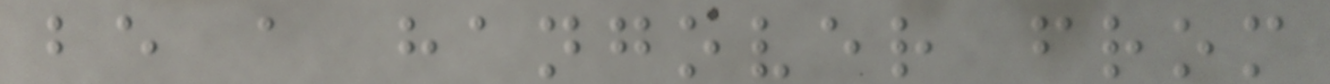be a hangover from
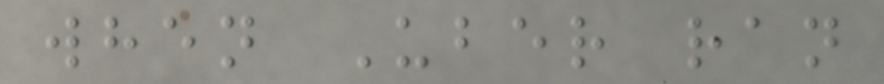when Uber ran
